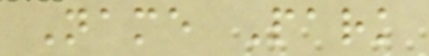Name Park
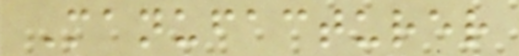Manufacturer
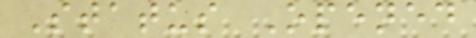Status Opened
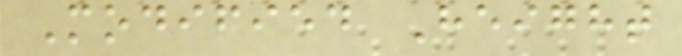Modified Height
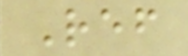Ref
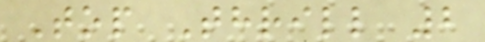Top Thrill 2
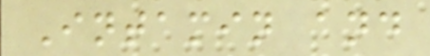Intamin and
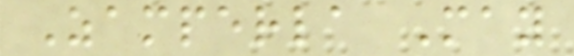Zamperla May
